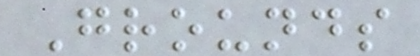Grounds
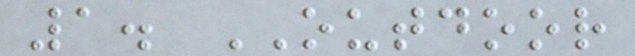1. OUTDOOR
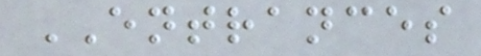ENTRANCES
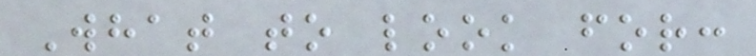What to look for:
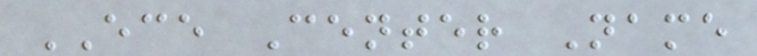ECE Center Name
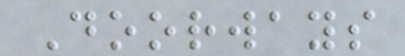Doorways
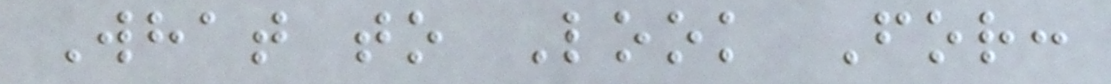What to Look For:
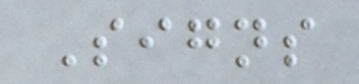Signs
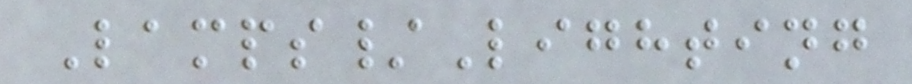Lamps/Lighting
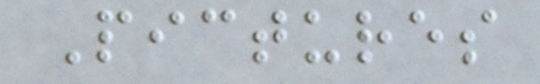Pictures
